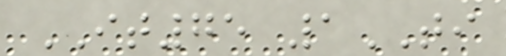IT75 1TI
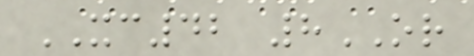XC42 8OR
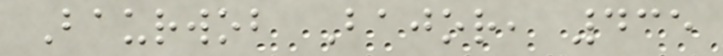Baurwob Bajor, 435
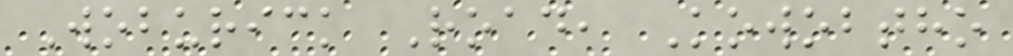Woburick Road, Kowobtho
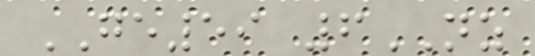GE59 6NZ
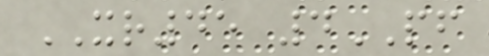XR45 4PF
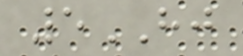5HJ
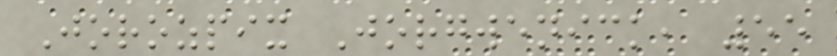Jorozpix Jorgwenick, 55
